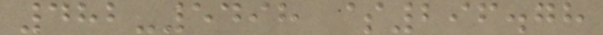482-5498 $296.78
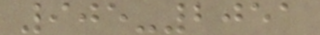905-2051
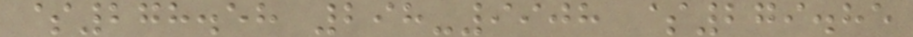$278.58 298-9908 $279.85
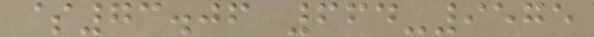$73.06 664-9575
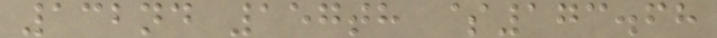132nd 157th $173.68
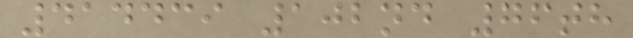414439 102nd 76th
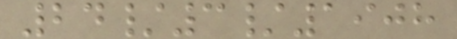24/3/1908
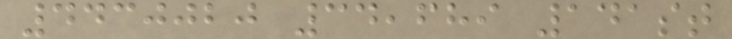4430020 34,689 141st
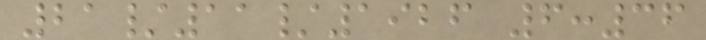21/11/1926 6:36
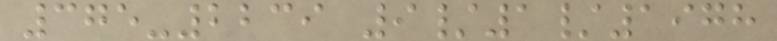375-2239 9/1/1978
